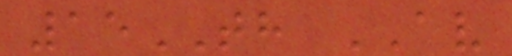15TH AV
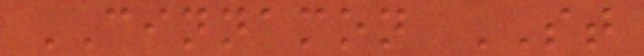CINNAMON ST
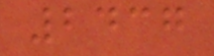2437
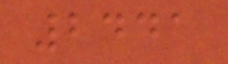2441
